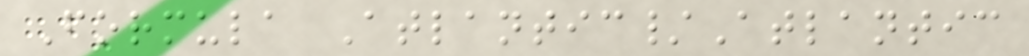Formula Atlantic/Atlantic
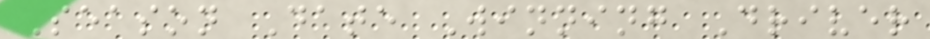Season Date Winning Driver
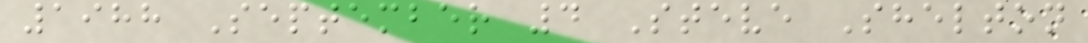1988 September 4 Steve Shelton
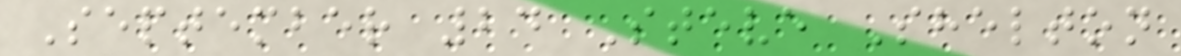September 24 Steve Shelton
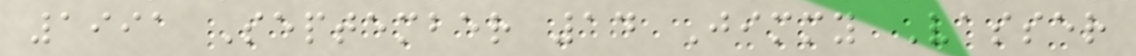1991 September 14 Jimmy Vasser
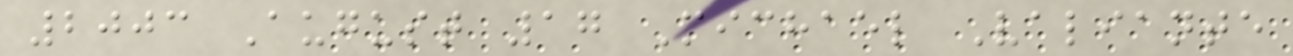2003 August 17 Michael Valiante
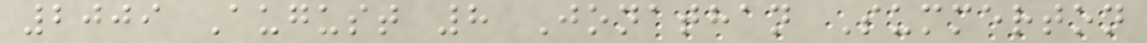2009 August 8 Jonathan Summerton
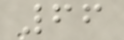66
